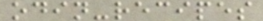odin-recipes
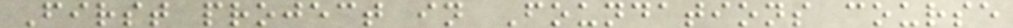First project in Foundations course
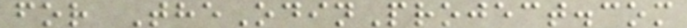for TheOdinProject.com
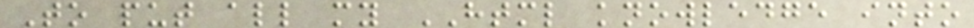To put all my HTML knowledge into
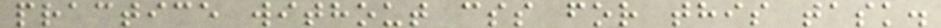practice without css for this task.
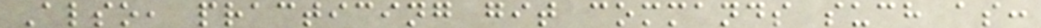Also, practicing git commands such as:
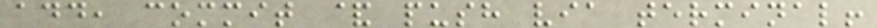add, commit & push via terminal!
